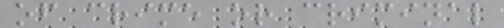of crime or criminal
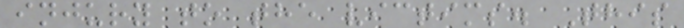injury to the victims. This
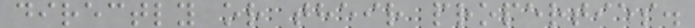directly or their properties.
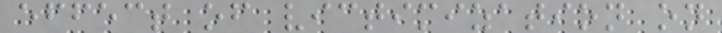effect of victimization on
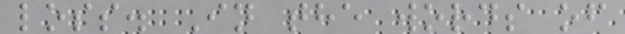loss. In the words of
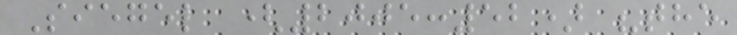Siegel (2005:52) "the
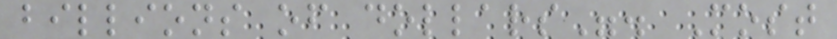billions of dollars". Most
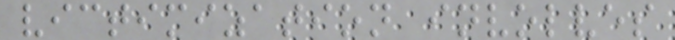victimization involves
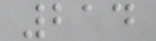214
